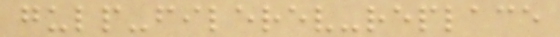gulp-filerev-replace
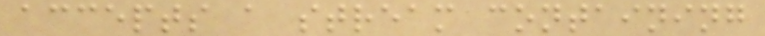accepts a stream containing
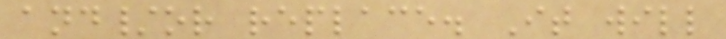and/or replace. It will
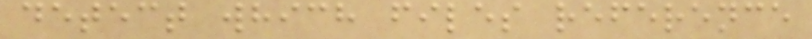detect which files reference
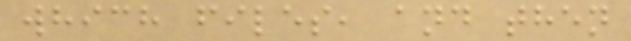which files, and then
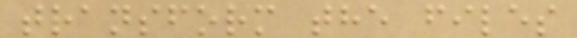transform the files
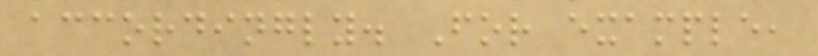accordingly. For example,
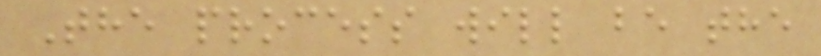The process will be the
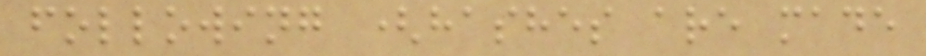following (hashes are made
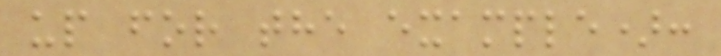up for the example):
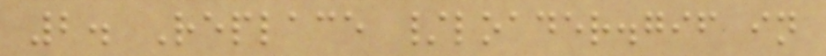2. Replace /loader.gif in
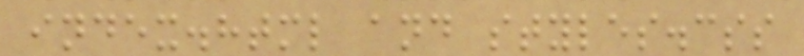index.html and styles.css
